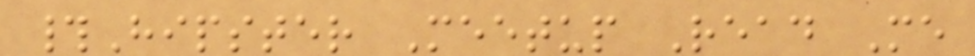#Hipster Meetup Read Me
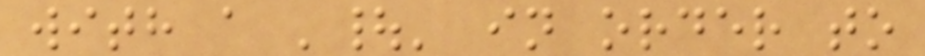with a '|' in order to
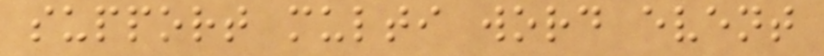support multi word event
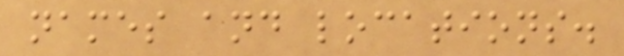names and locations.
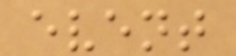event
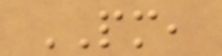PM,
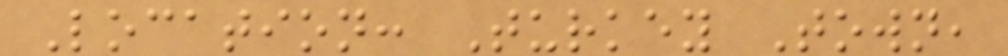Location: Turkey Town,
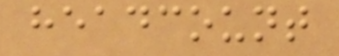headcount
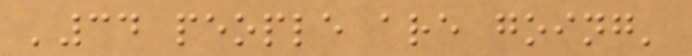'34 people are going'
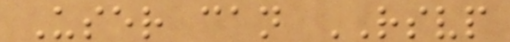User can RSVP
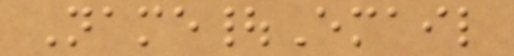Name|Email
